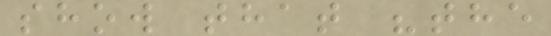show that "the
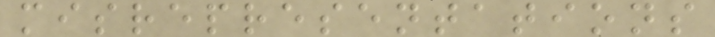misrepresentations
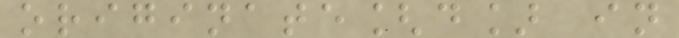originate[d] in
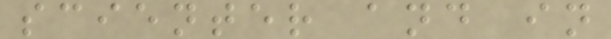scienter and in
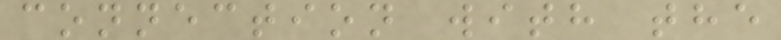connection with the
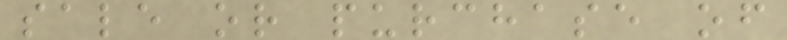sale or purchase of
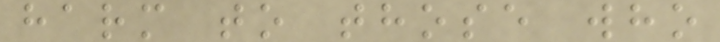harm to those who
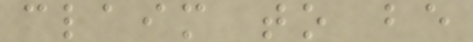claim to be
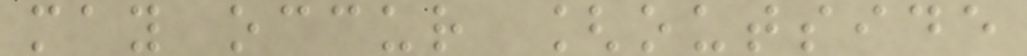may occur [outside
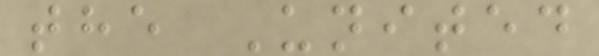the United
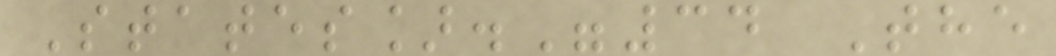States]."34 The
